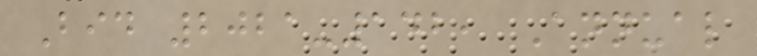Bid 2021-142, Annual
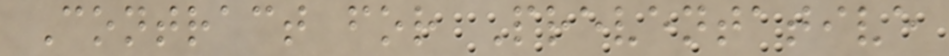Contract for Preventative
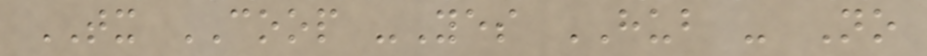TX COOP -Yes HUB - No
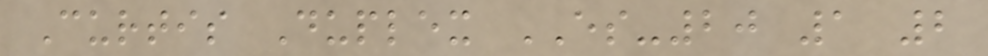Curtis Duplex ES-20 1 2
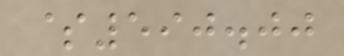$590.00
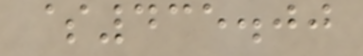$435.00
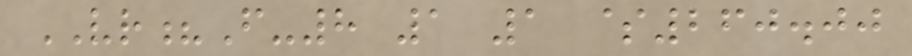VR?F-8 1 1 $260.00
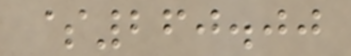$260.00
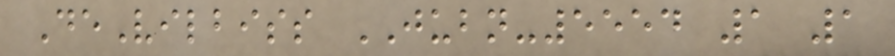DeVilbiss JUBN-5554 1 1
